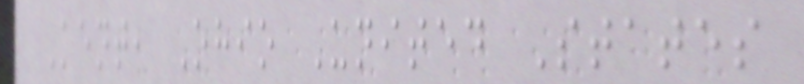Kent, Ohio United States
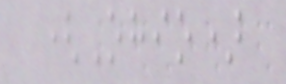(Ohio)
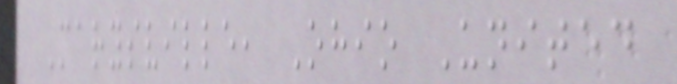Marysville, Ohio United
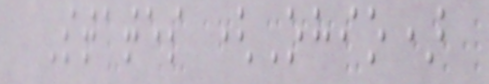States (Ohio)
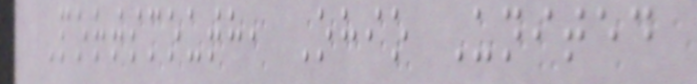Portsmouth, Ohio United
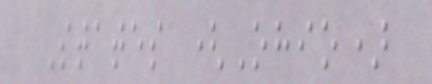States (Ohio)
